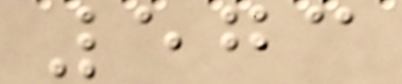573
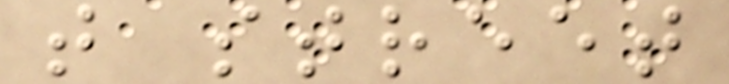t street
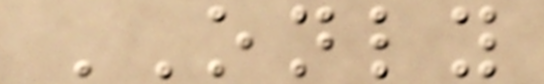ONLY
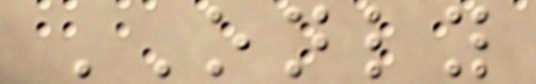ONLY
